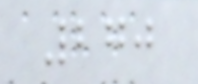270
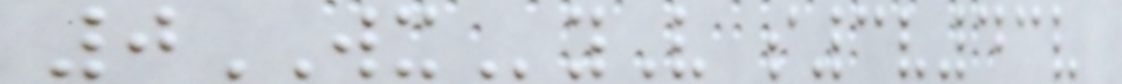0WXyV s3v43v
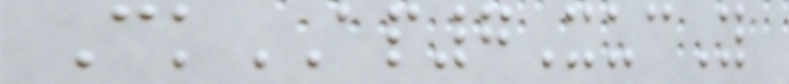CkAP7XucY
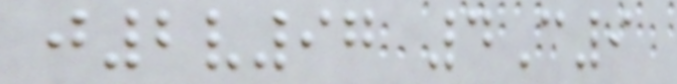j2v97 4C9
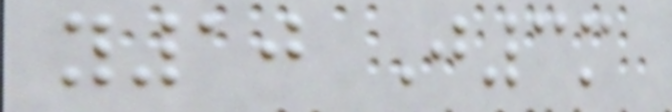y10 J3m
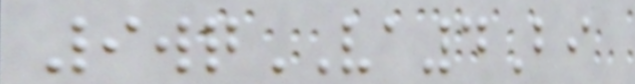9wqVA4Bi
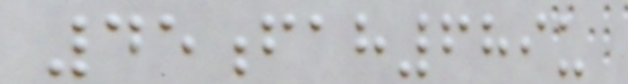45fah689u
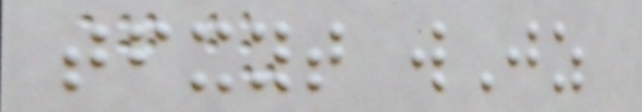tfxyt wJz
